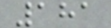181
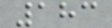183
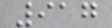917
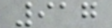917
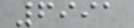6991
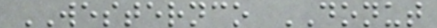WESTERNCO DONUT
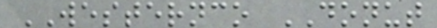WESTERNCO DONUT
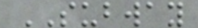SUBWAY
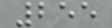255
